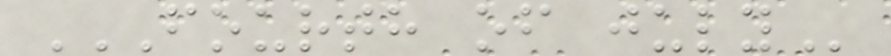FOURTH OF JULY
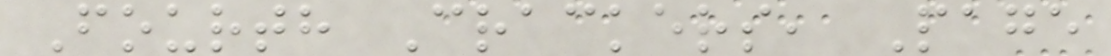Fourth Crackers, Page
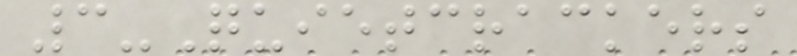3-Quietcrackers
